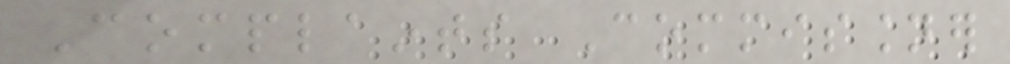Complaints Commissioner
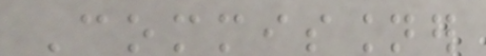Commissioner
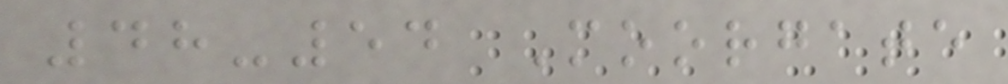48-54 Moorgate
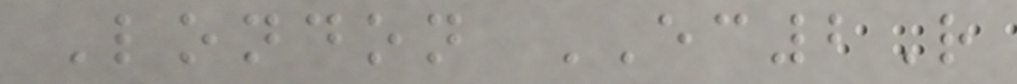London EC2R
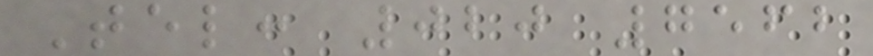Tel: 020 7562
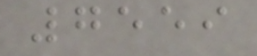7559
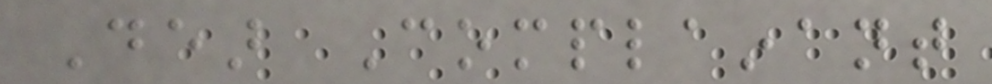Dear Complainant
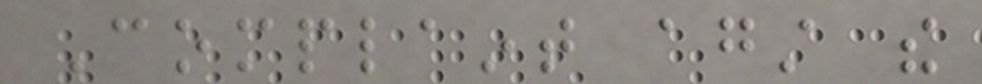Complaint against the
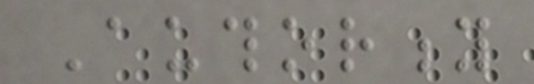Authority
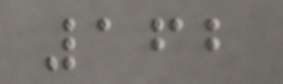162
